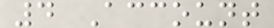4 Account
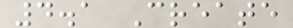4.1 Create
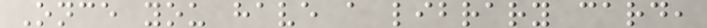Once you have a library card,
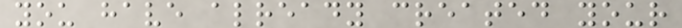you have already created your
